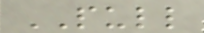PULL
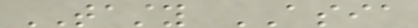TASTY ASIA
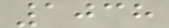1038
